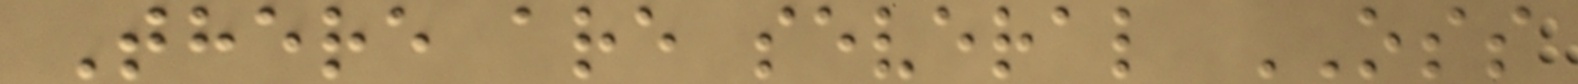There are several OSS
